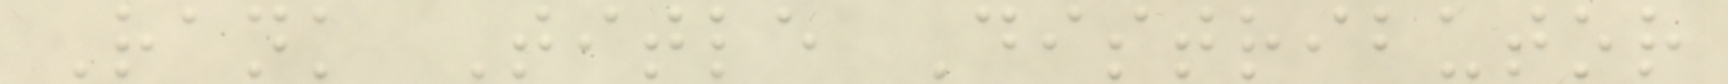Rank Title Distributor
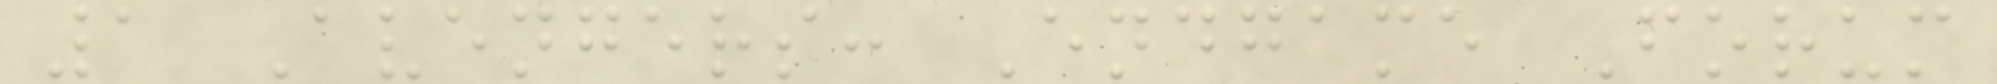1 Avengers: Endgame Forum
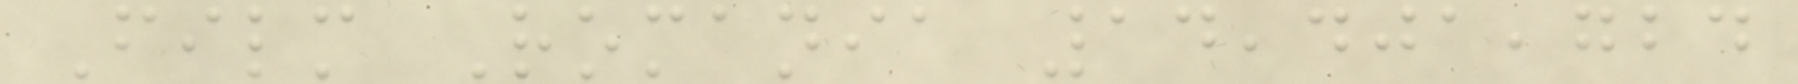Film Romania 14,401,724
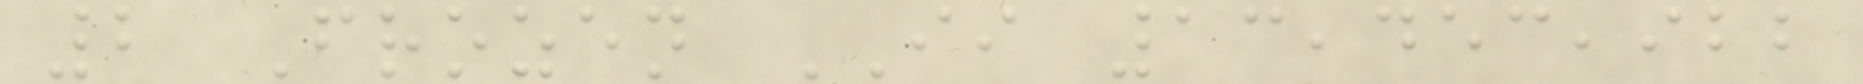2 Frozen II 13,453,922
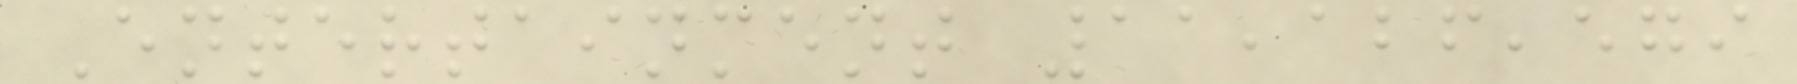Entertainment 11,126,579
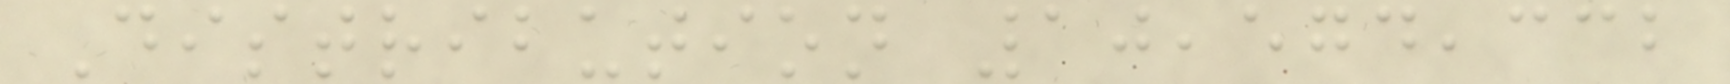Distribution 10,574,332
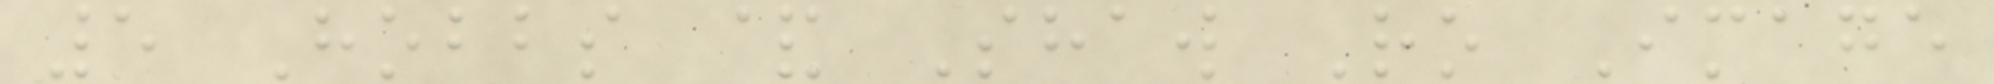5 Hobbs & Shaw Ro Image
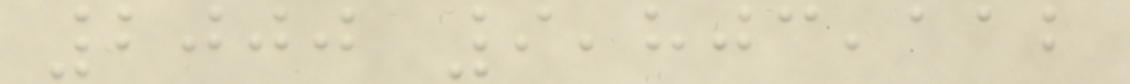2000 9,803,112
